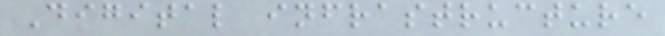Digital infrastructure
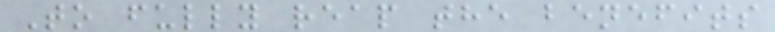To fully reap the benefits
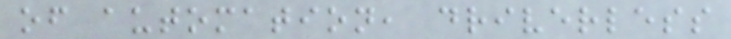of automation, driverless
